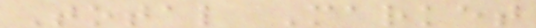Total Market
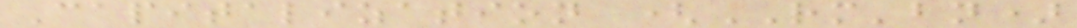Capitalization (RM'bn)
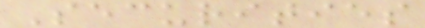Securities
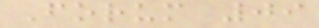Forum 09
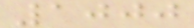1000
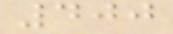400
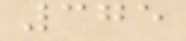375
